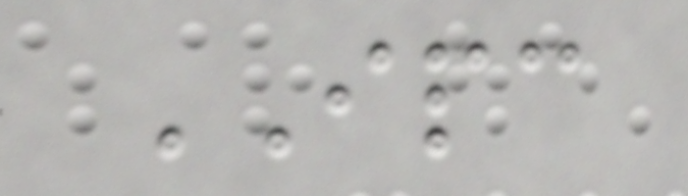IPC
